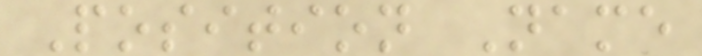Position Name
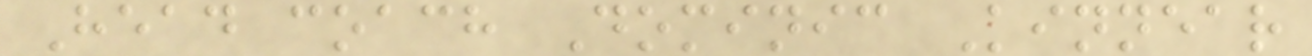Head coach Dominic Kinnear
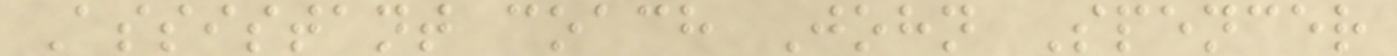Assistant coach John Spencer
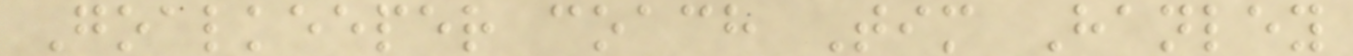Goalkeeper coach Tim Hanley
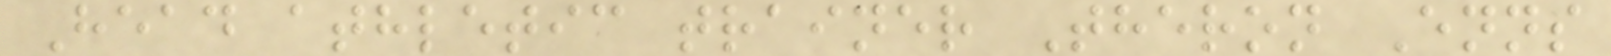Head athletic trainer Theron Enns
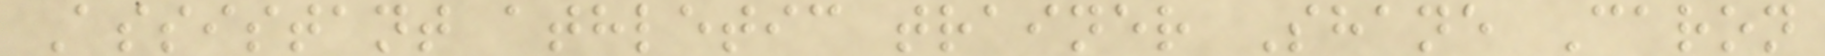Assistant athletic trainer Shane Caron
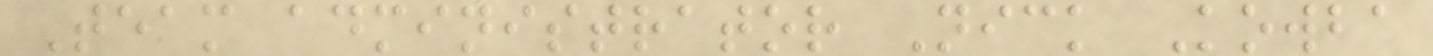Team administrator Nick Kowba
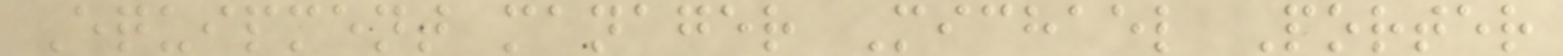Equipment manager Michael Porter
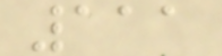111
